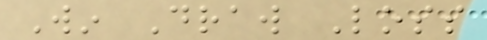Win Draw Loss
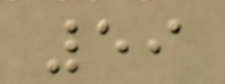59
